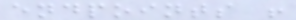endpoints !
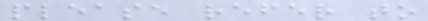please refer to
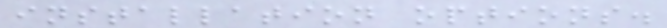installation options.
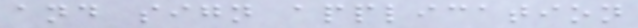and sign application
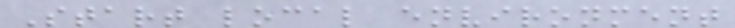Start local environment
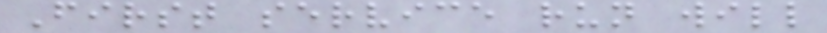First service run will
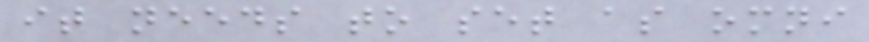it needs to set as omni
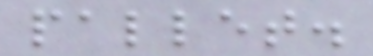pallet.
